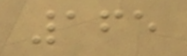165
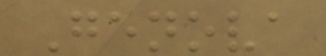Genova
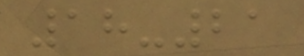18-21
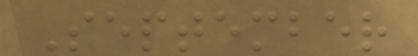September
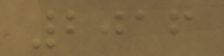2016
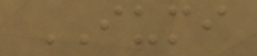IUMI
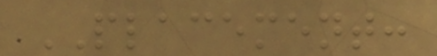PLACEMENT:
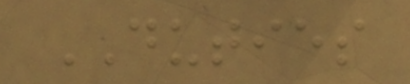DUTIES
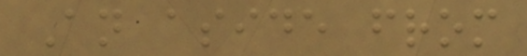An aside from
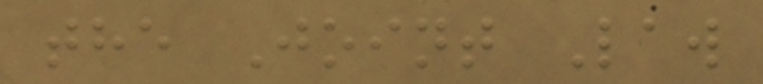the Joint Law
